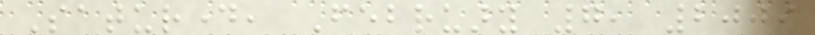Saturday, February 7, 2009
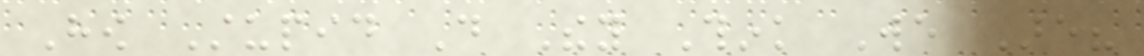How Stupid Do They Think We Are?
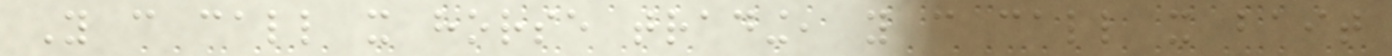You can call it horse trading, you can call it bait
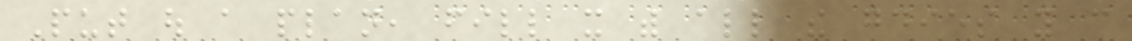Put out a plan, fill it with all the goodies you can
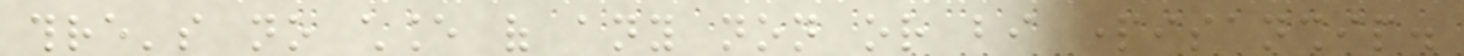thre's no chance of any non or bi partisanship.
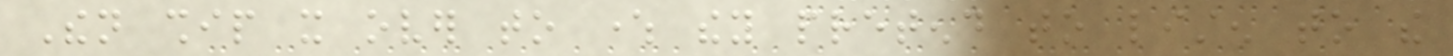Then ship it over to where they pretend to listen to the
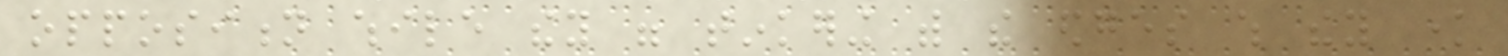opposition while they were tinkering with the edges which they know
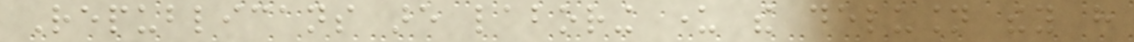Republicans are laboring under the delusion they have
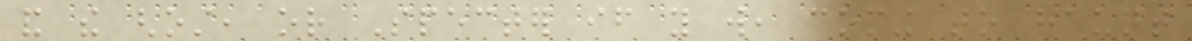and the ghost, or Specter if you will, coming to haunt
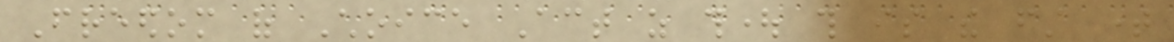Freedom of Choice Act as thought this is the first time
